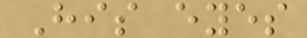His eyes
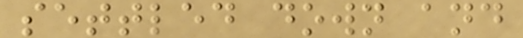settled down and
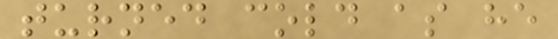turned cold as he
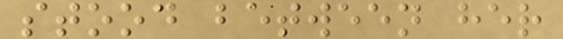stood between her
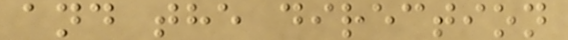and the direction
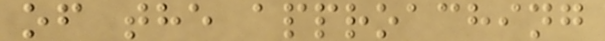of the approaching
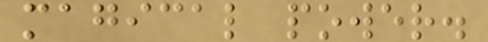magical power.
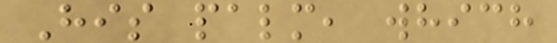His palm, which
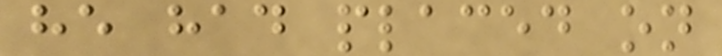he had placed on
